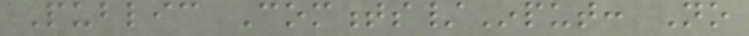Public Comments/Input: No
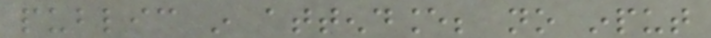public in attendance; no input
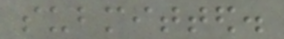submitted.
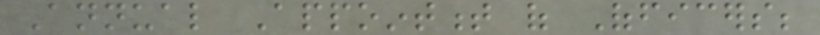Annual Appointment of Officers;
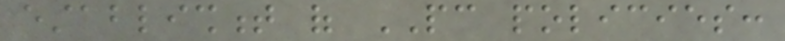establishment of PC policies:
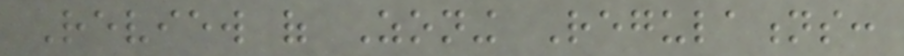Review of Zoning Regulations:
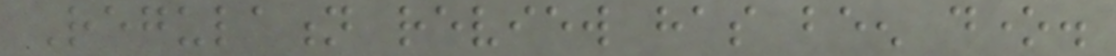Regulation review has been done.
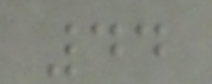44
